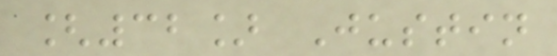[32] Justin
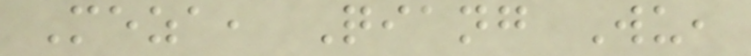Meza, Qiang Wu,
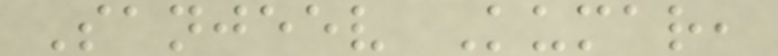Sanjeev Kumar,
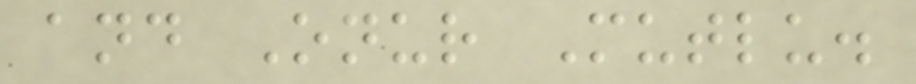and Onur Mutlu.
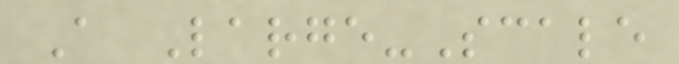A Large-Scale
